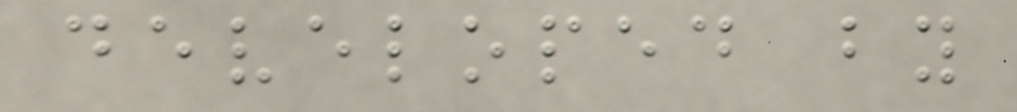developed by
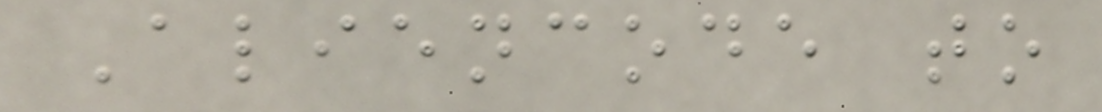Aliencode to
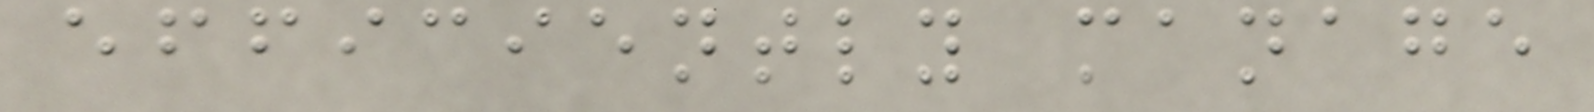efficiently manage
